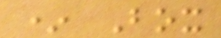* Box
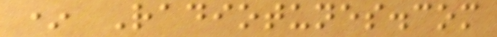* Radiotunes.com
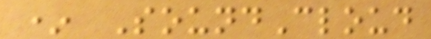* SoundCloud
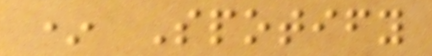* Spotify
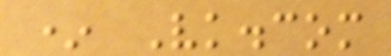* Vk.com
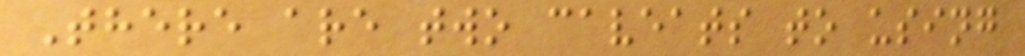There are two caveats to using
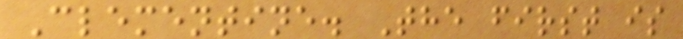Clementine. The first is
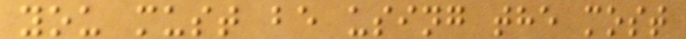you must be using the most
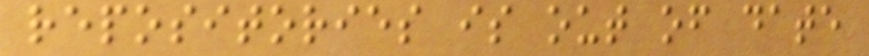repositories is out of date
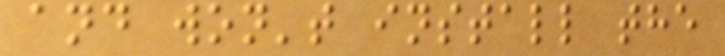and won't install the
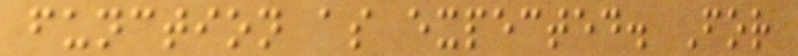function as expected. For
